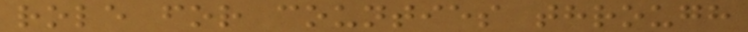role for counties through
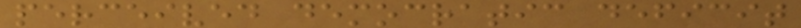perceived democratic deficit
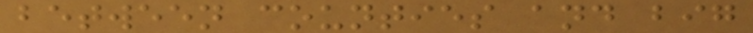between counties and big
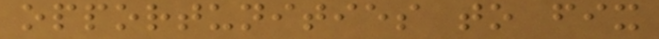opportunities to fix
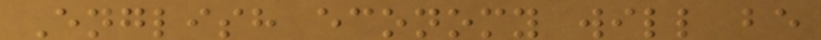English economy will be
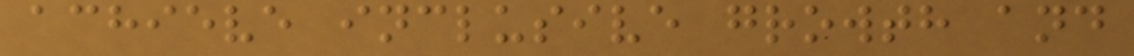achieve inclusive growth and
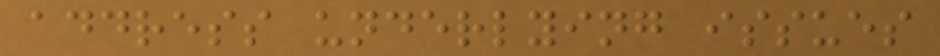address underlying issues
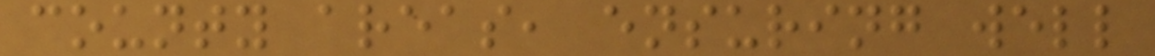county areas, ensuring well
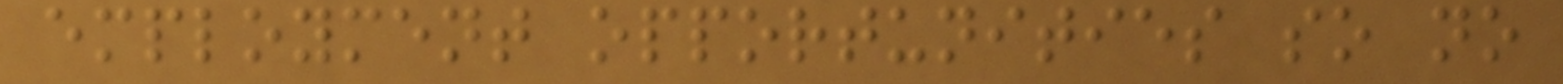employment opportunities so no
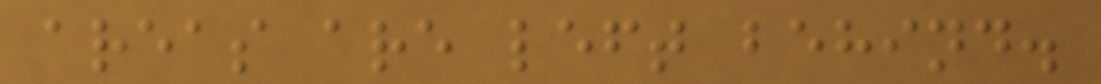areas are left behind.
